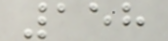158
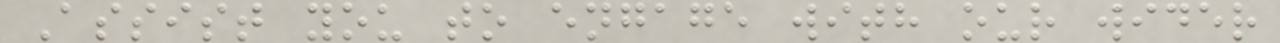Assist you to engage with our wider
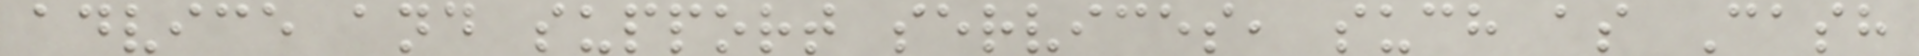advice and support services, such as Cash
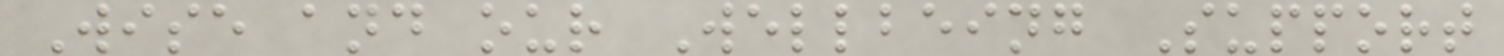Wise and our Wellbeing Support
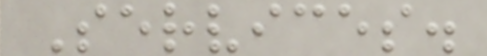Services.
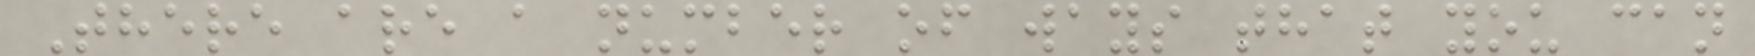There are a number of ways that you can
